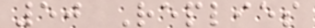50 Replies
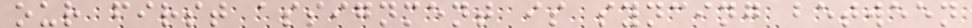our first assignment is syncing between
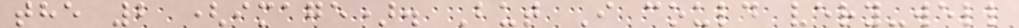the 2 (image). But I could very-well
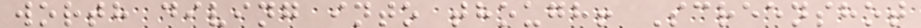worth diving into though! Screenshot
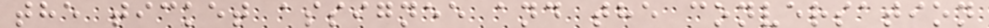the ticket assignee and the conversation
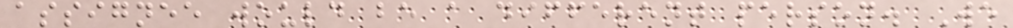assignee would be a different person. We
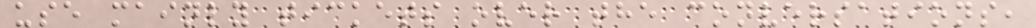use mainly tickets over the conversations,
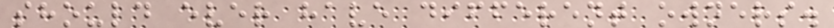should ever have different owners.
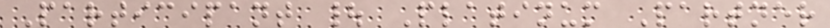Participant | Platinum Partner
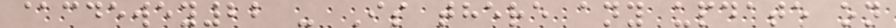@cdewey22 - Is there any update on
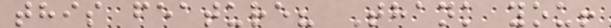this feature? Thank you!
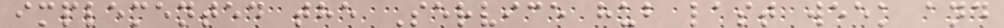implemented the Service hub last week and
